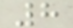8
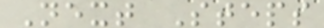Next Steps
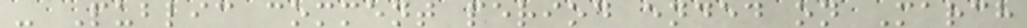- Public comment period ended on March
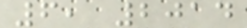6, 2014
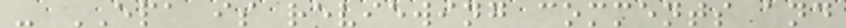- EPA is reviewing comments and
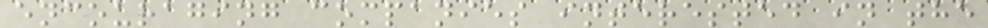encouraging companies interested in the
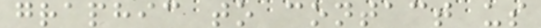graphic to contact us
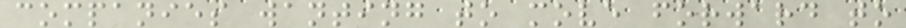companies wanting to move forward to
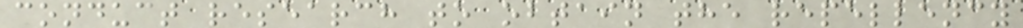conduct research to obtain the repellency
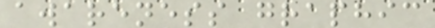awareness graphic
